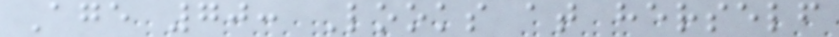Age 70: Looks at herself
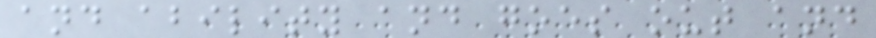and ability and goes out and
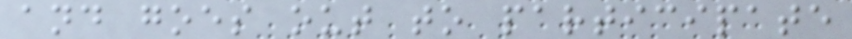and goes out to participate
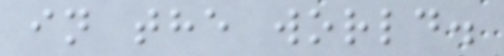in the world.
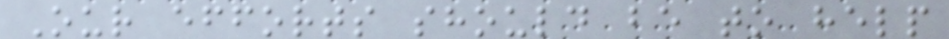Our efforts should be to help
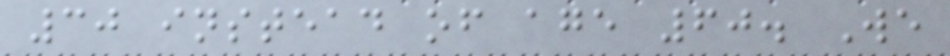30 instead of age 60. We
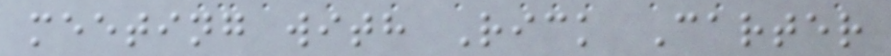meeting with Rick Carter
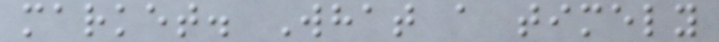market. What a timely
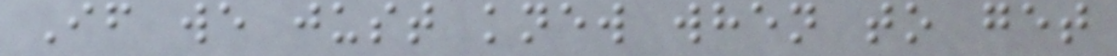If we just knew when to get
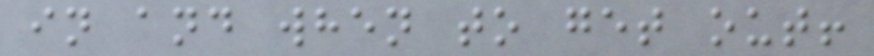in and when to get out!
